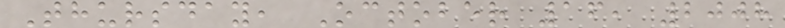Thursday, October 16, 2008
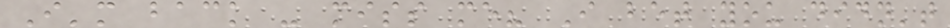I'm back - miss me? I bet you didn't
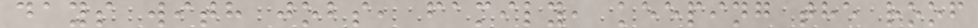days with jobs, family, keeping the roof
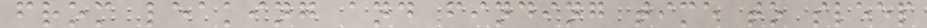from leaking and finding time to sleep
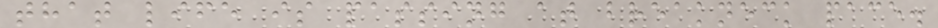that life is passing at breakneck pace.
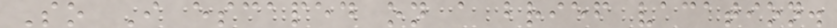So I escaped on a brief vacation.
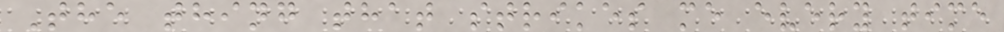The thing that strikes me every time
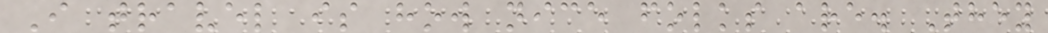I travel is how nice folks are. They
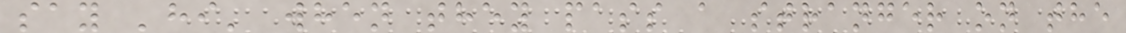say 'hi' when they pass a stranger on the
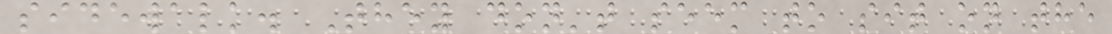sidewalk. They don't seem to sit on the
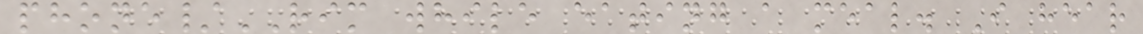phone/RIM while eating a meal. I hear
